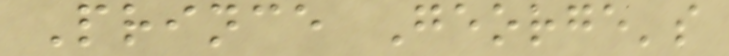Prince George's
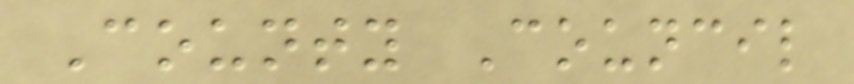County Council
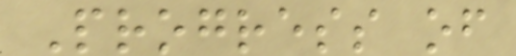Progress of
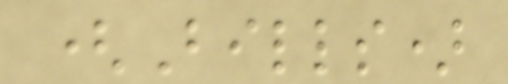(Bills)
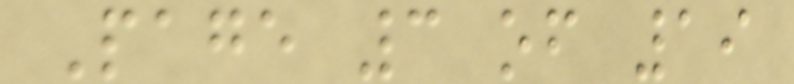Page 3 of 19
